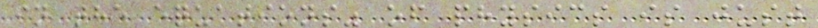in the equations" of physics is just
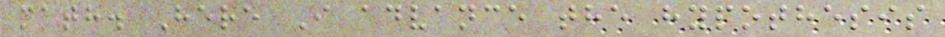math. Here I advance the hypothesis
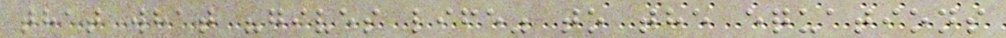that what "gives life" to the equations
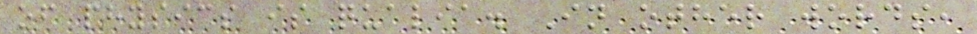of physics is qualia. In other words,
